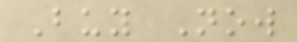Buy Now
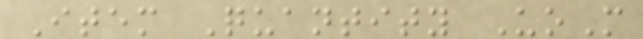Item Quantity UoM
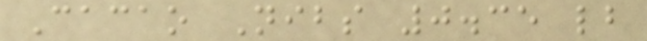Cacao Nibs 0.35 lb
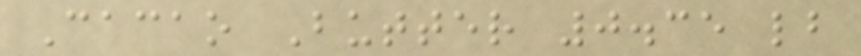Cacao Butter 0.35 lb
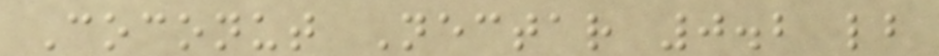Coconut Nectar 0.2 lb
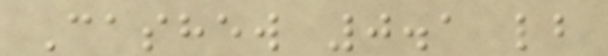Cashew 0.1 lb
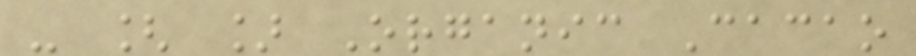- [ ] Organic Cacao
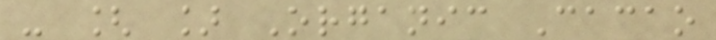- [ ] Organic Cacao
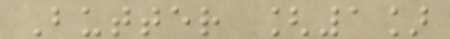Butter [1]
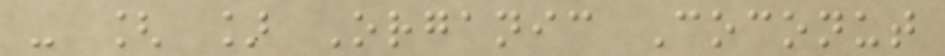- [ ] Organic Coconut
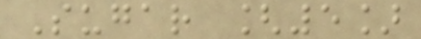Sugar [5]
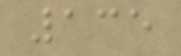135
